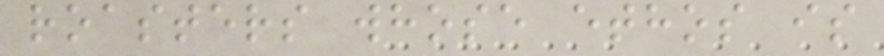roasters whose ethos is
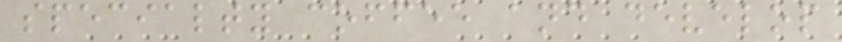specialty coffee and develop
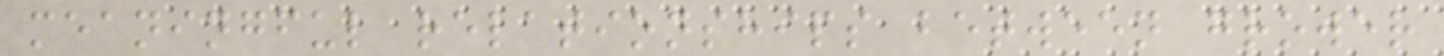meaningful relationships between grower
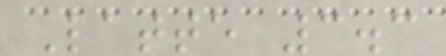Latte 3.3
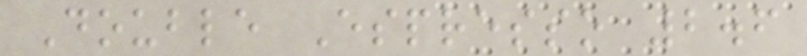Double Espresso 2.6
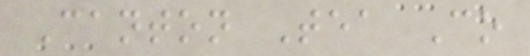Canton Tea Co
